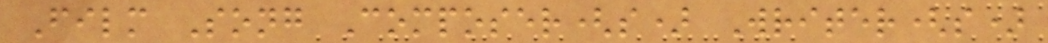Film Song Composer(s) Writer(s)
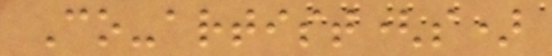Co-artist(s)
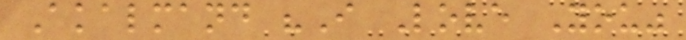Akalmand "I Love You"
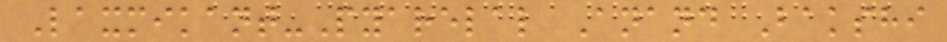Laxmikant-Pyarelal Anand Bakshi
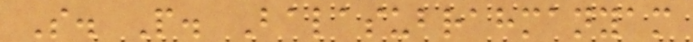S. P. Balasubrahmanyam
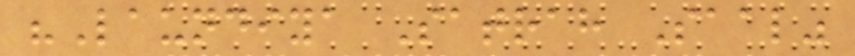"Laundiya Satrah Saal"
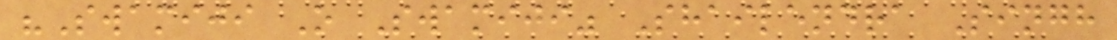"Swamiji O Swamiji" Shailendra Singh
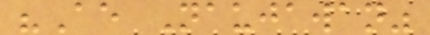"Ae Naujawan"
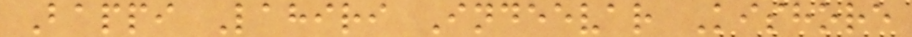Bappi Lahiri Indeevar Kishore
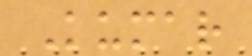Kumar
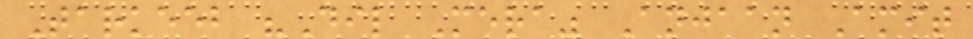Tarkeeb "Dil Mera" Anjaan Amit
